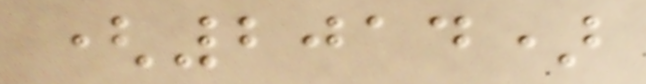(2014)
